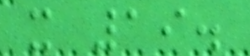x 19.
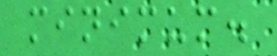minimum.
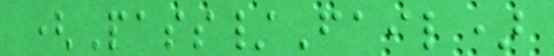(Pass/Fail)
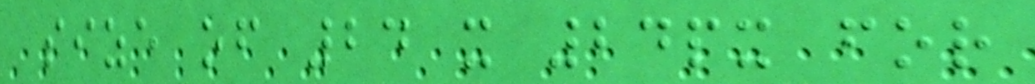size of 24 x 24px for
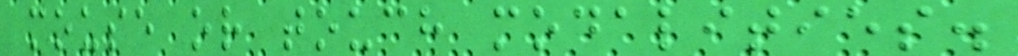mouse or touch modalities.
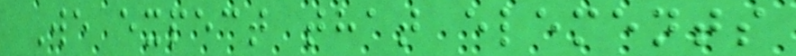We expect that elements
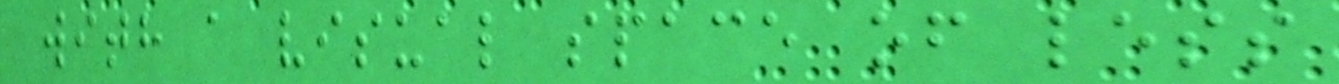with a visual space of less
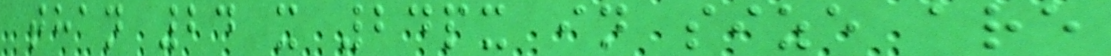than 24 x 24px in size are
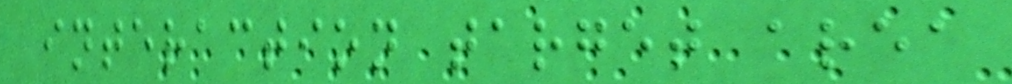interaction target area
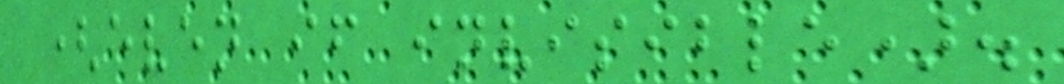(even if invisible).
